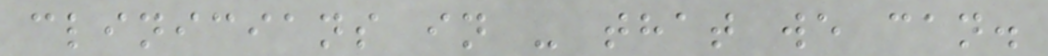clinicians in - that we can.
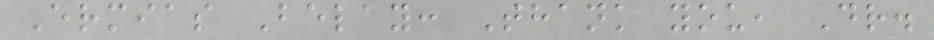Ermias Belay: Thank you, Dr.
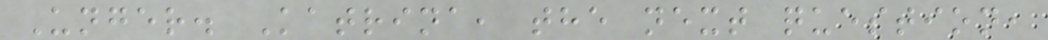Unger. Katrina, the next question,
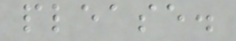please.
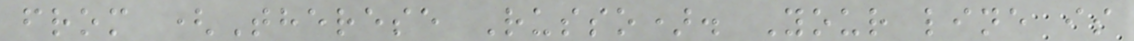from (Therese Russo). Your line is
